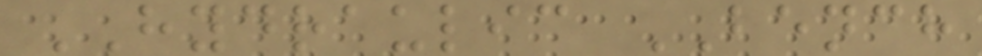HYDRAULIC BENCH
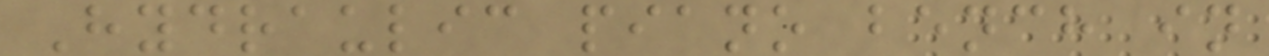Hydraulic piano bench in
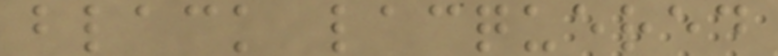black lacquered
